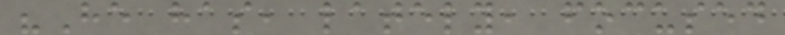"He has, lately, focused
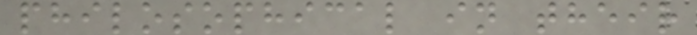philosophical in their
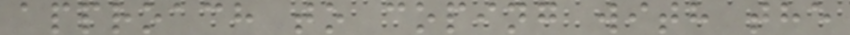approach to coping with the
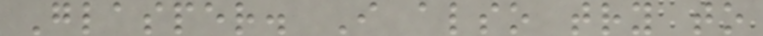Glasper. I also try to
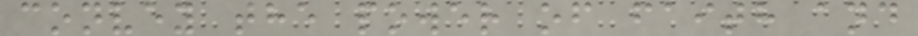convey the power of faith and
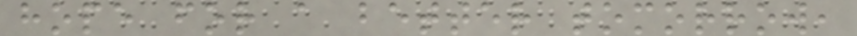hope for a better tomorrow,
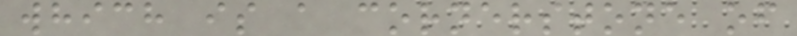which is a cornerstone of
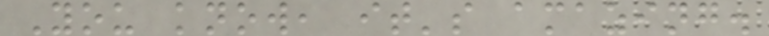You know, it's amazing.
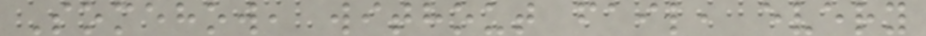Somehow, without fail, every
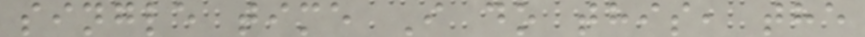single time I do this, the
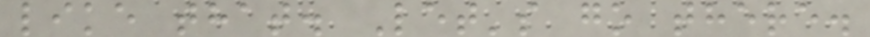like that. Let's go there.
